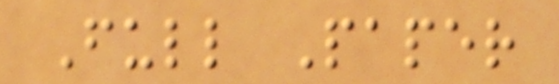Full Paper
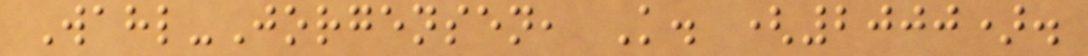Wahl-Jorgensen, K. (2000).
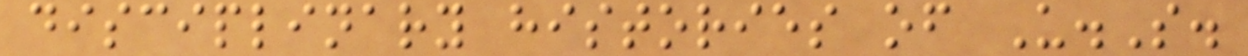disciplinary histories of U.S.
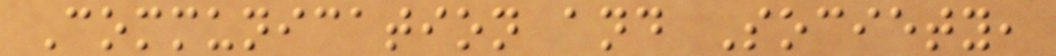Communication and Society,
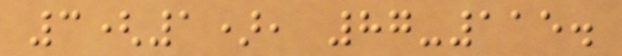3(1), 87-115.
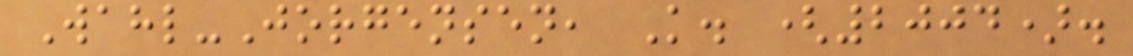Wahl-Jorgensen, K. (2004).
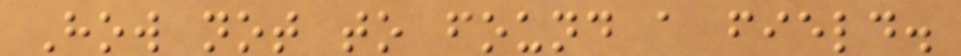How not to found a field.
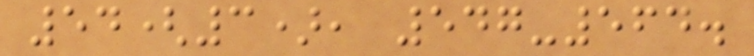54(3), 547-564.
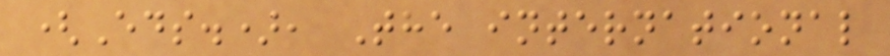(Eds.), The international
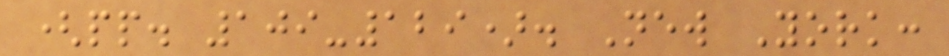(pp. 109-129). New York:
